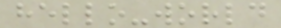hello-world
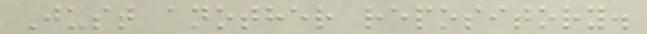Just another repository.
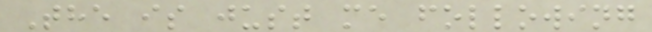The is just me following
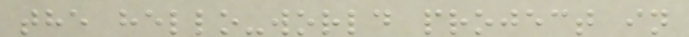the hello-world project in
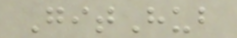GitHub
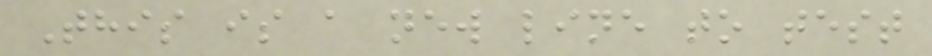This is a new line to test
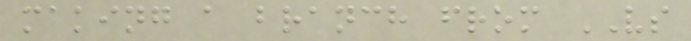making a branch from VS
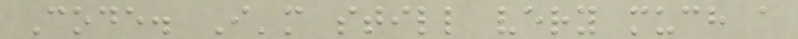Code. I'm still very much a
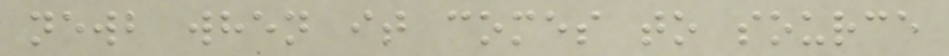newb when it comes to source
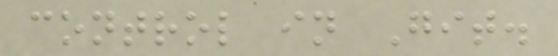control in Git.
